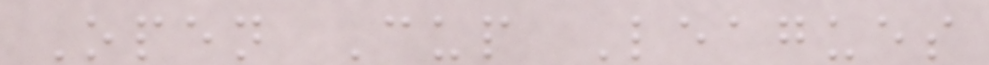Open Cup Leagues
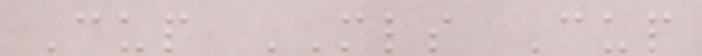Cup MLS Cup
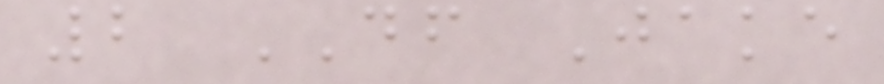2 DF Jake
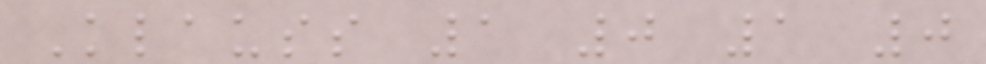Klauss 1 0 1 0
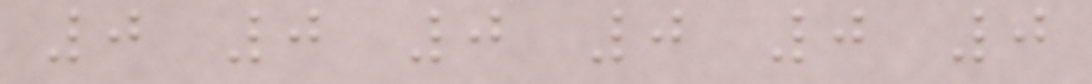0 0 0 0 0 0
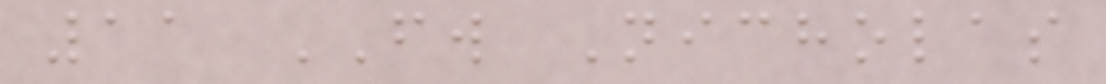11 FW Nicholas
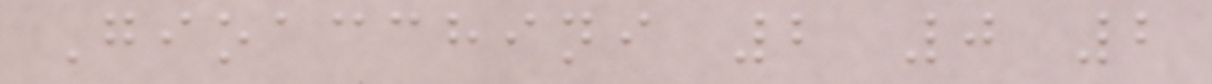Gioacchini 2 0 2
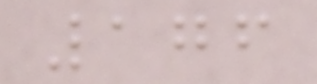176
